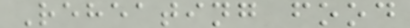Reheating food
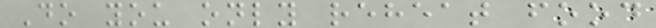Do you only reheat food
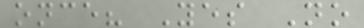once? Yes No
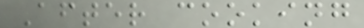After cooking
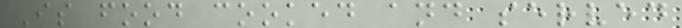Is food cooked and served
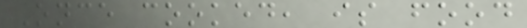Once cooked, is food
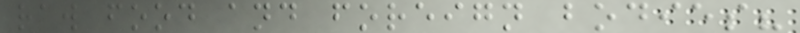raw food and foreign bodies?
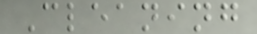Cleaning
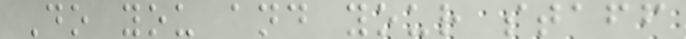Do you and your staff
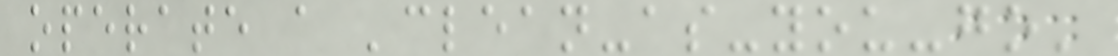operate a 'clean-as-you-go'
